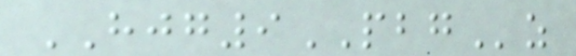HJG9PBGz
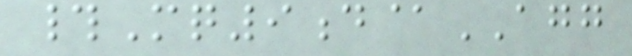#Mq9d@AGG
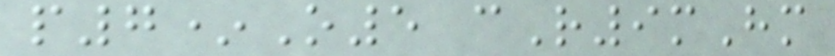p7*O5 cR9mHm
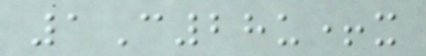1C28u+x
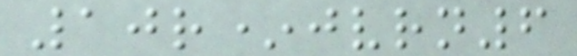10r*jvrn6
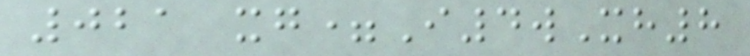021 xg=I4wXh8
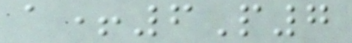a+6P7
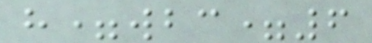h=wbc=6
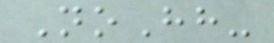NoHh-
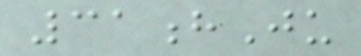31hJu
